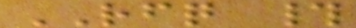RFQ #
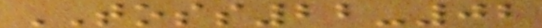TOSS22-02
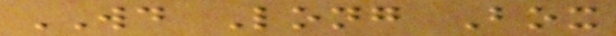WD Long Box
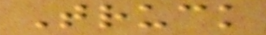Truck
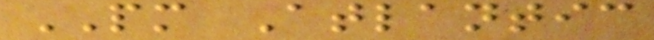PM Atlantic
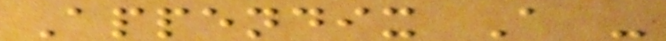Appendix A -
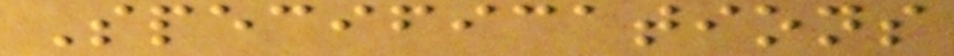Specifications
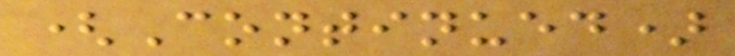(Continued)
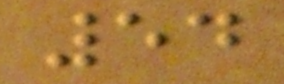54
